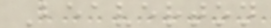Beaverton
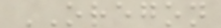OREGON
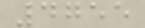4755
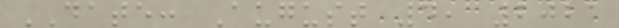DATE: August 4, 2021
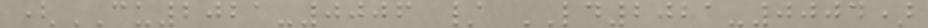(CU2021-0006 / LD2021-0004)
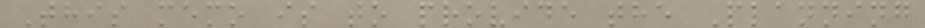This memo is to provide the Planning
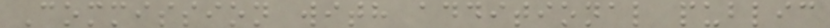Commission with additional public
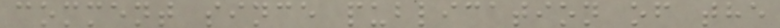comment since publication of the
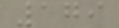179
